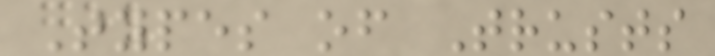Types of Trusts
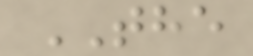THE
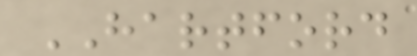HARTFORD
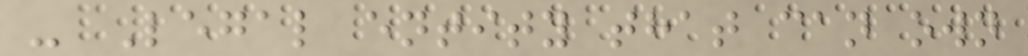- Legal entity that can own
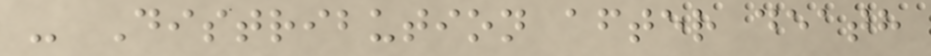- Distribution after death
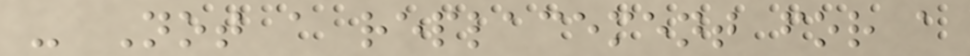- Not a replacement for a
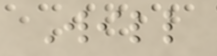Will
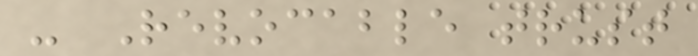- Revocable trust
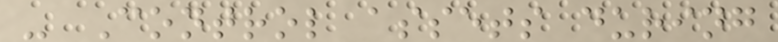- Control assets during
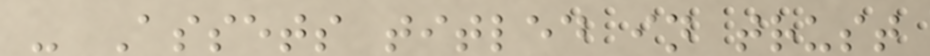- Assets titled in trust
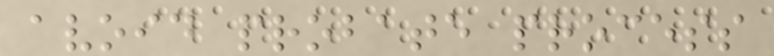avoid probate process
